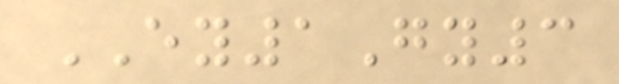EY1Gy3
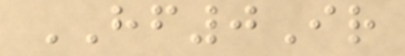HF0Ir
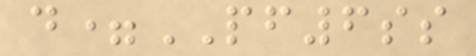d=PF6ss
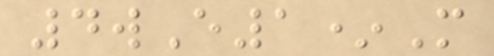4wE1*M
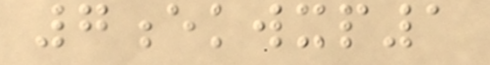7ekwxp1
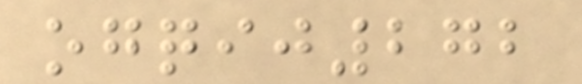ogqij272
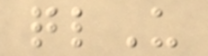qlU
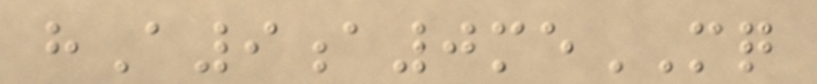hA9a0meMQ
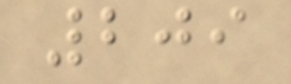209
